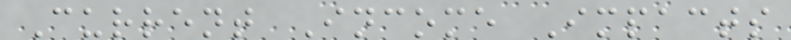Current Income Impacts
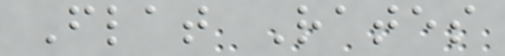Flat Rates
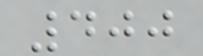400
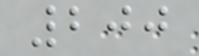200
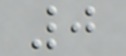0
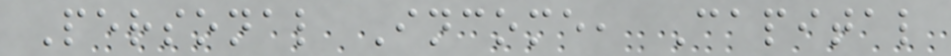Personal Income, Capital
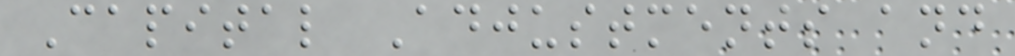Capital Adjustments and
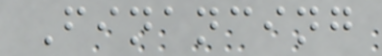Financing
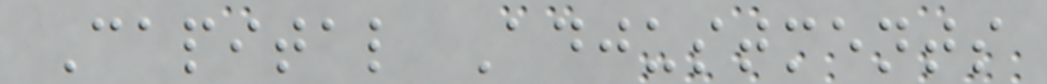Capital Adjustments
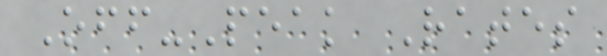Off-Peak Rates
